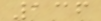136
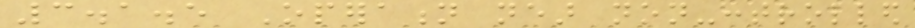3.1.5 Operation near non-controlled
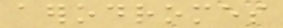aerodromes
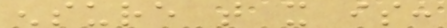ensure that it is:
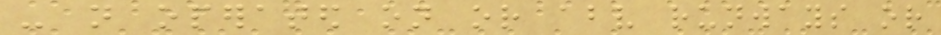- not operated on or above runways or
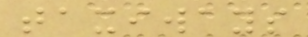taxiways
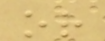or
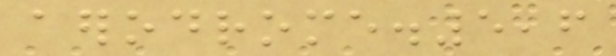aerodrome.5,6
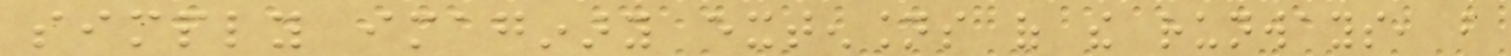simply imaginary extensions of the runways, but
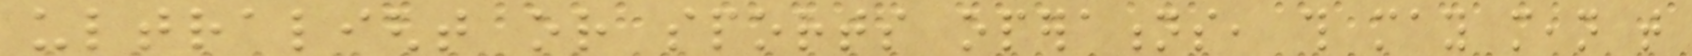ultralight or sports operations, this may mean that
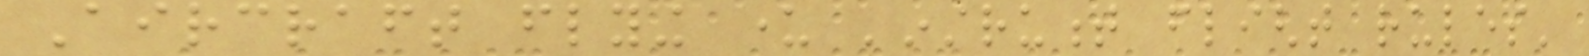Aircraft flying under 'instrument flight rules'
